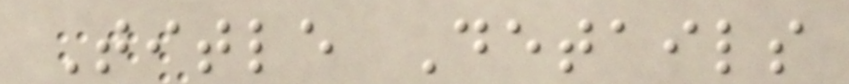Title Details
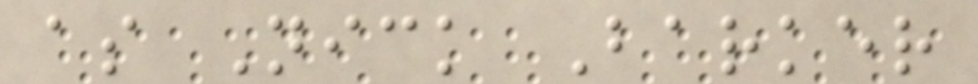as Nick Barker
